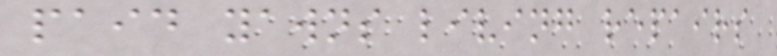paid yawns living repairs
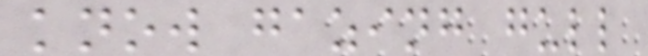know gazing gull
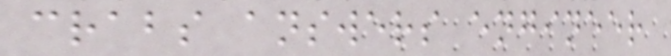crabs answers engineer
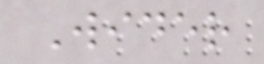Wider
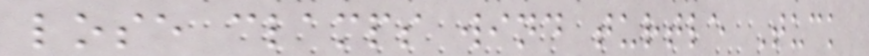lose clamps wind turtle Tuck
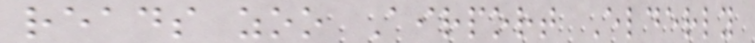reads zoo Airport Elderly
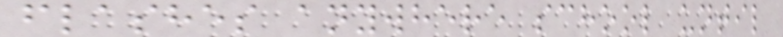flashes anywhere school until
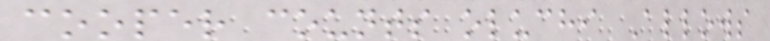cooper counts oluchi Allows
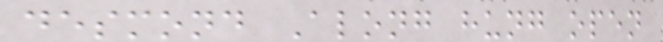desmond Along hung open
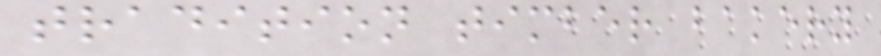tradition timber bakery
